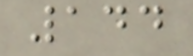144
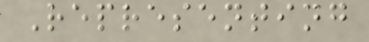Representing
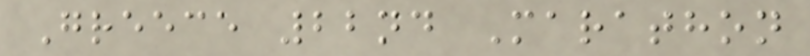Greece 22nd Marathon
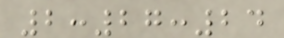2:27:24
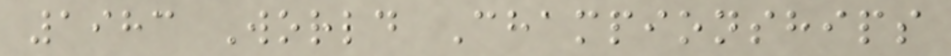1983 World Championships
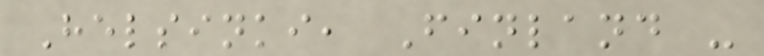Helsinki, Finland -
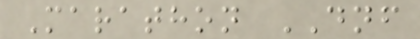Marathon DNF
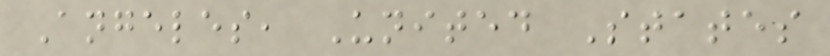Angeles, United States
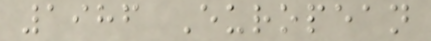1986 European
